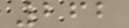262
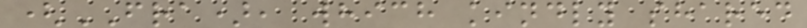(FRA), which kindly shared
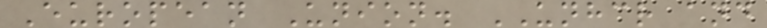European Union. UNHCR and
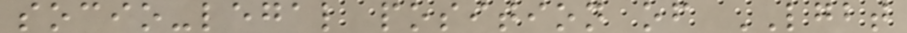socio-legal position of LGBT
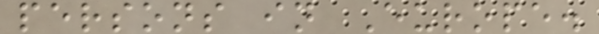persons in Europe.
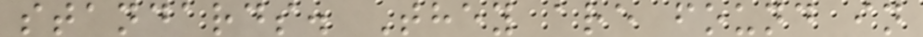standards. They are found in
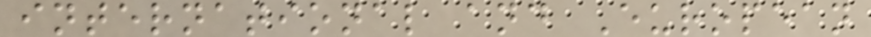international and European
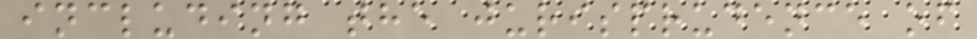including the jurisprudence of
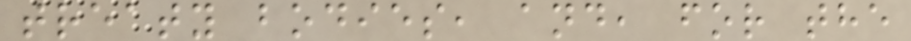treaty bodies, and, for the
